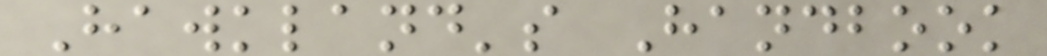Hawkland's Handbook
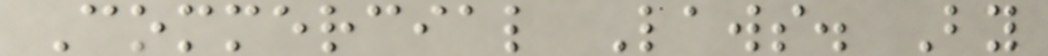Commercial Laws. By
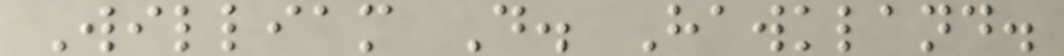William D. Hawkland.
